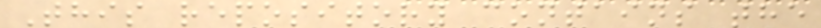This repository contains the
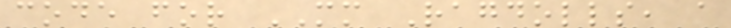code for MM Ragdolls, a
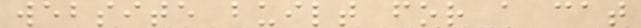website built for a cat
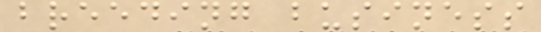breeding business
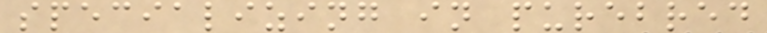specializing in purebred
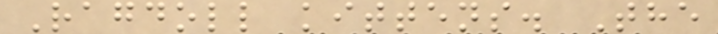Ragdoll kittens. The
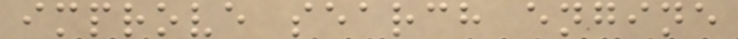improve search engine
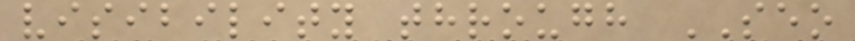visibility through SEO
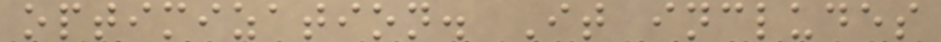optimization. It includes
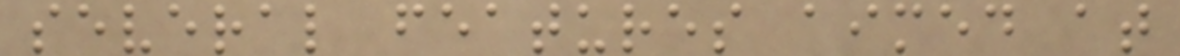several features aimed at
